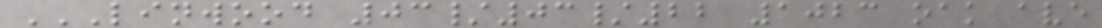LINWOOD 03/03/22 1023 OAK AVE
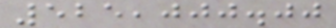525,000.00
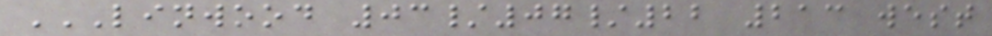LINWOOD 03/07/22 213 WEST
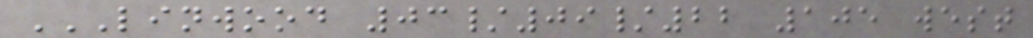LINWOOD 03/09/22 105 WEST
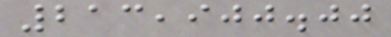213,900.00
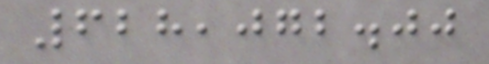628,072.00
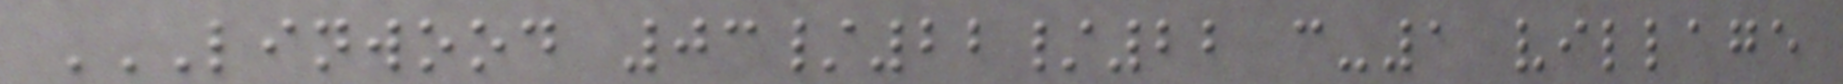LINWOOD 03/22/22 C-1 VILLAGE
